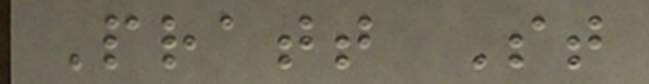Pratt St
